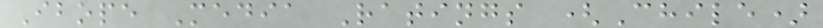Ibope Media Ratings (Chile)
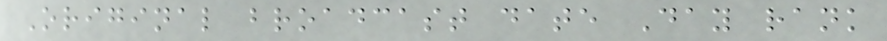Original broadcast date Day rank
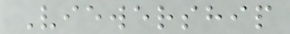Viewership
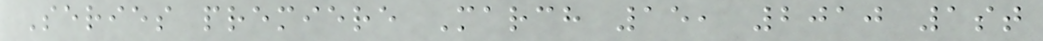Series premiere March 15, 2010 1st
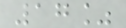17%
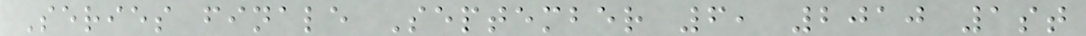Series finale September 6, 2010 1st
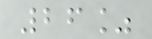26%
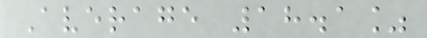Average 18.1%
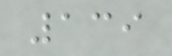139
